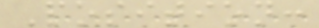Position:
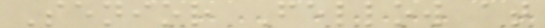Senior Fellow at
